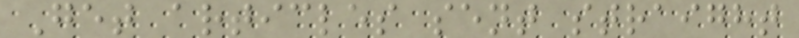Get articles sent straight
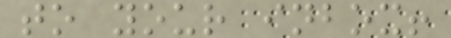to your inbox!
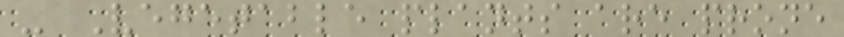- Vegetable plants are prone
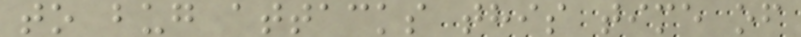to bug attacks this time of
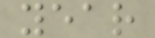year
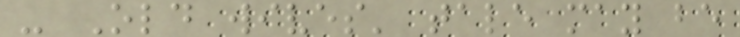- Old wives' tale may be
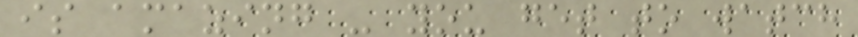is amazing - you get to watch
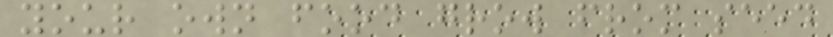your own food grow from seed
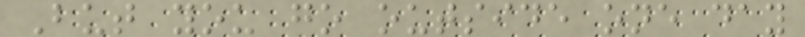But you go outside one day
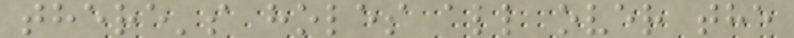there's holes all over the
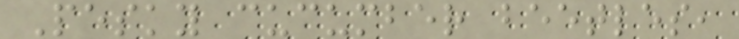Pesky cucumber beetles,
